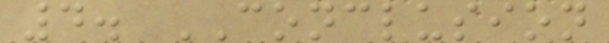4. CONCLUSION
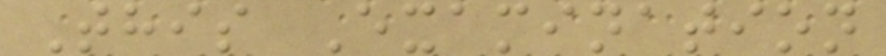This Examination
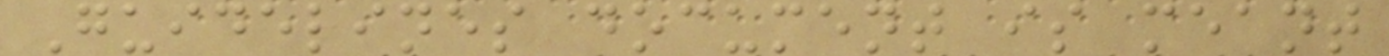Guidelines document is meant
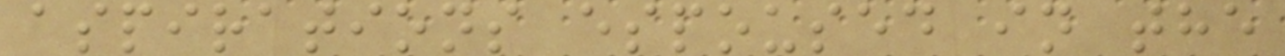aspirations espoused in the
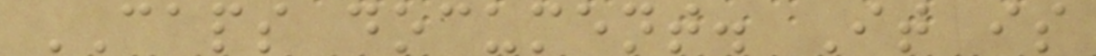CAPS document. It is
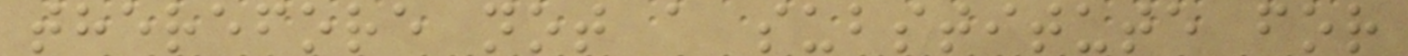therefore not a substitute for
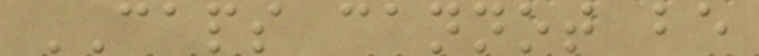CAPS cannot be
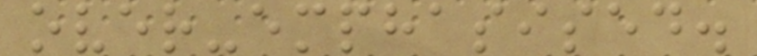over-emphasised.
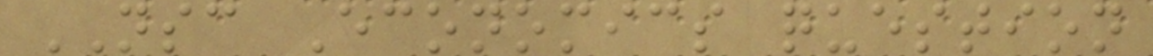NSC Economics question
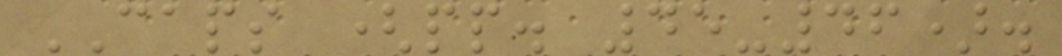CAPS (pp. 45-46).
